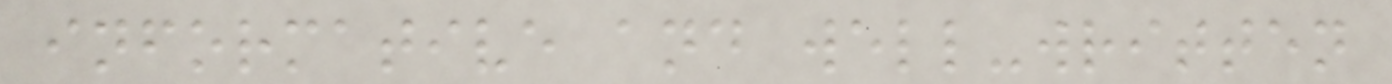informative and well-written
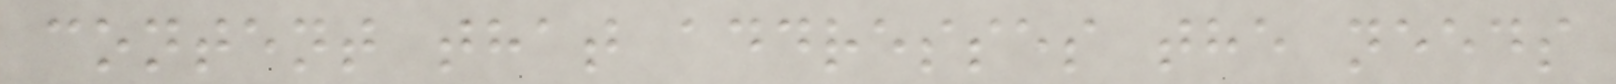content that addresses the needs
